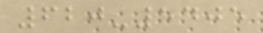620-5405
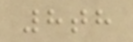8th
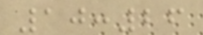10:26
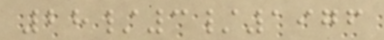28/3/1976
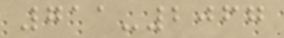711-2067
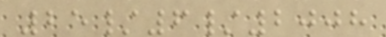25/6/2008
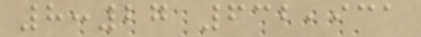8:27 632,931
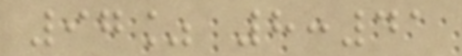97% 8:41
